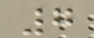7
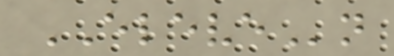ELEVEn
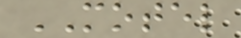MOTEL
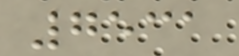7531
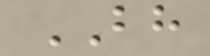BH
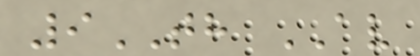9TH AV
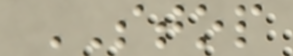STOP
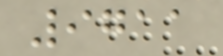9711
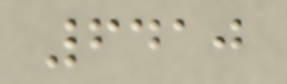6410
